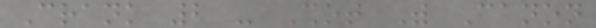Crank 2 - Shot With Canon
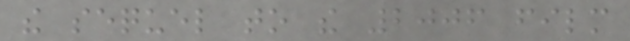the sequel to the 2006 film
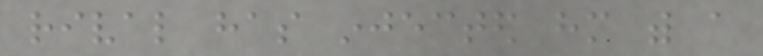rival has injected him with a
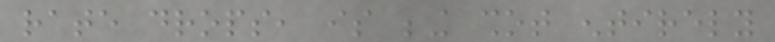rate drops, is being shot entirely
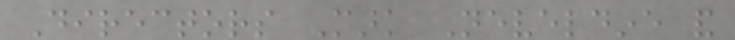Directors Mark Neveldine and
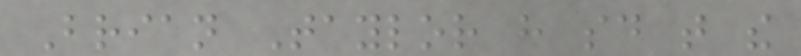Brian Taylor have said that the
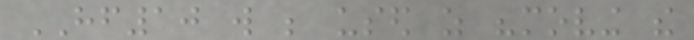HF10 will be used as "moving the
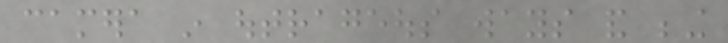camera in outrageous ways and being
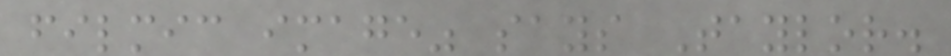filmic image" says Taylor.
